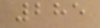285
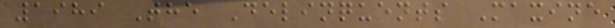1989 The Delinquents Maxine
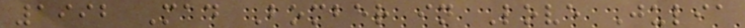1992 Mad Bomber in Love Julia
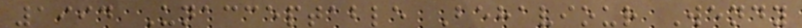1994 Unacceptable Behaviour Wendy
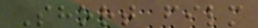Short film
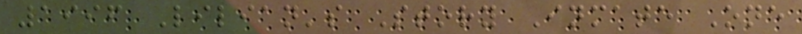1996 Lilian's Story Inmate One
